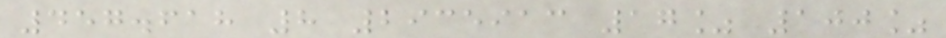457.618 8 2935913 17% 100%
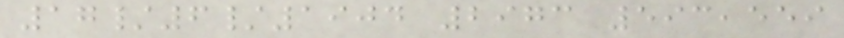17/6/1904 2973 593,559
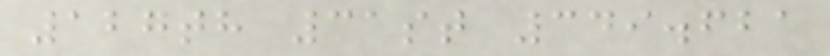127th 31st 349.621
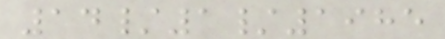14/1/1985
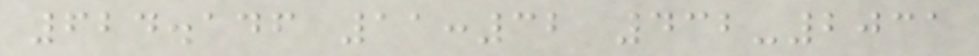624.146 11:32 432-2031
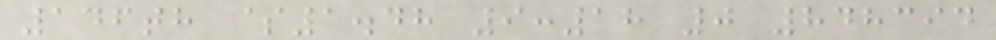146th $1.48 9:18 0 848394
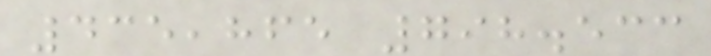435,865 798.533
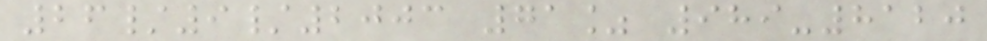26/9/2003 71% 989-8120
